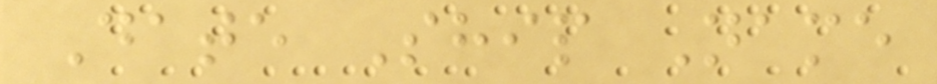Date Ship Name
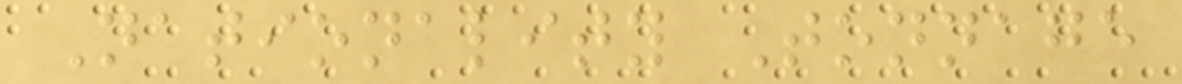Nationality Tonnage
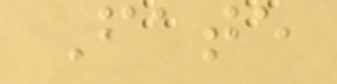Fate
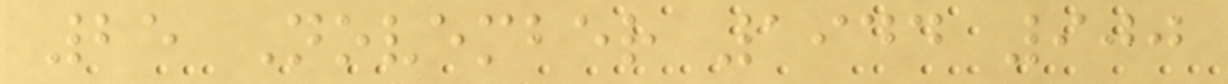25 November 1944 900
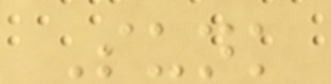Sunk
